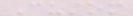Custom
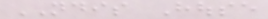NDIS House
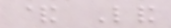& Land
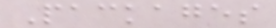Packages
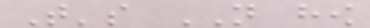That's NOT how
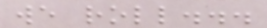we roll...
